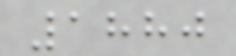1880
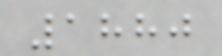1880
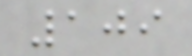109
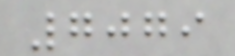7079
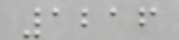1216
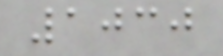1030
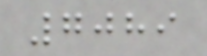7089
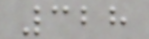328
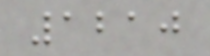1210
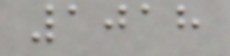1018
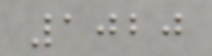1020
